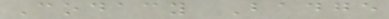Codacy Badge
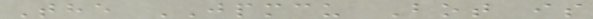The JPMCU Bot is
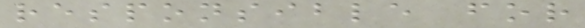responsible for
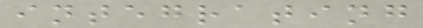integrating
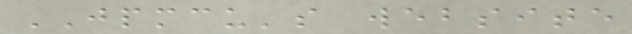JPMCU's website
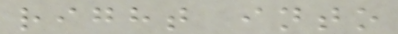right into
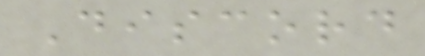Discord
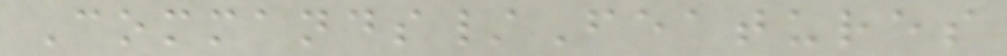Commands/Features
